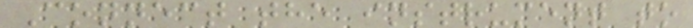Connect the instrument to
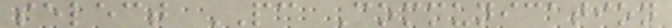select PC Communication
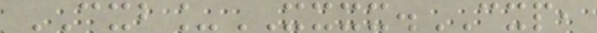CXB_XXXX.CXP,
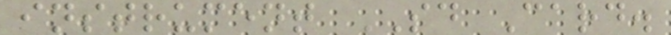instrument SD Card.
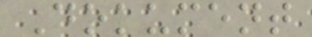Dokument
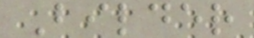Bilder
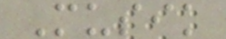Musik
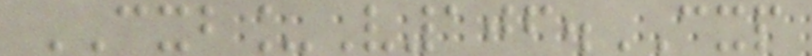CXB_V106.CXP
